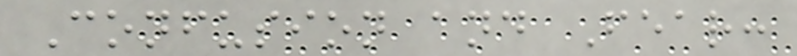Confusion and Fear:
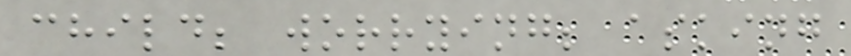child; worrying; asking
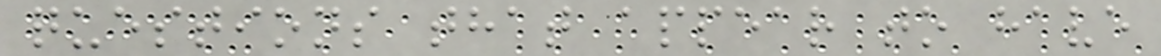questions that appear to have
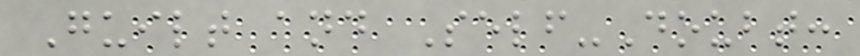Guilt and Self-Doubt:
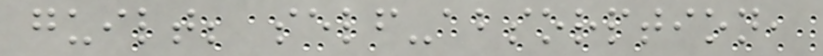guilt; self-absorption,
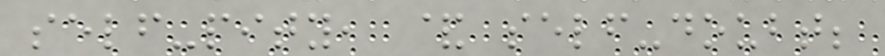self-pity, & self-doubt;
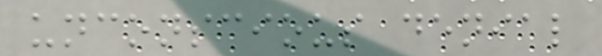unconscious denial
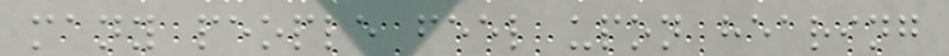many people feel upon hearing
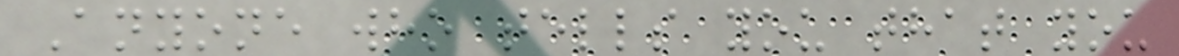Anyone who tells you that you
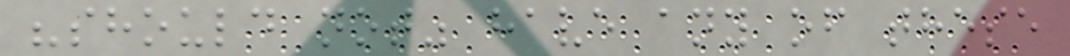"should not" have any of these
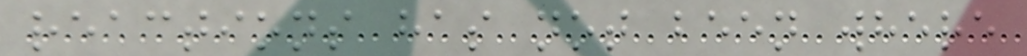reactions has not been where
